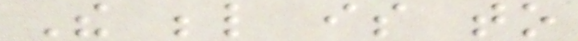The below is to
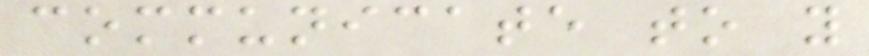communicate to you
